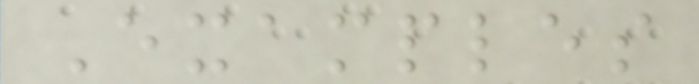Examples
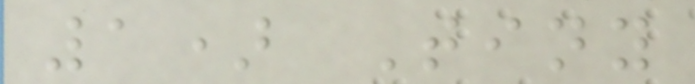1) Tiny
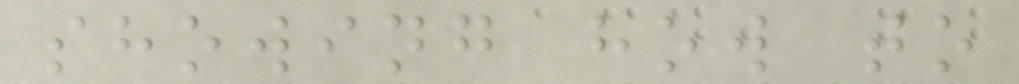showing how to
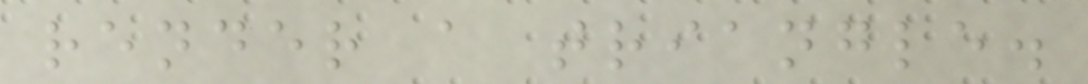render a triangle.
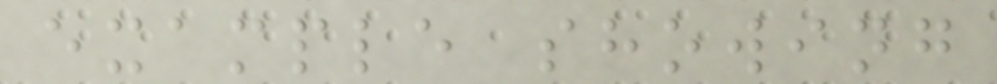example showing
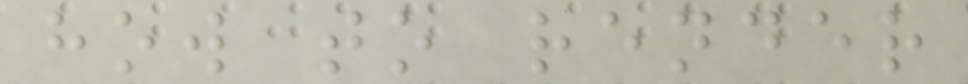how to render
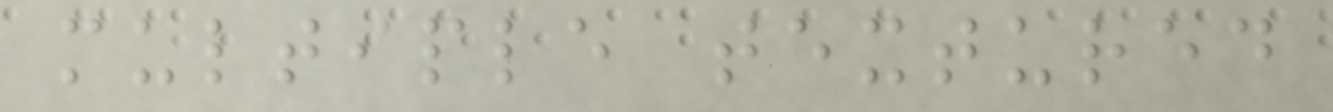multiple textured
